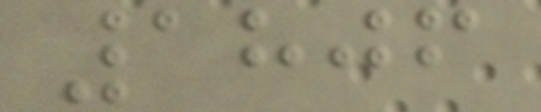1806
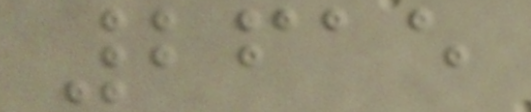2615
